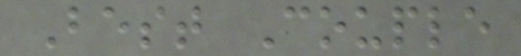Best Couple
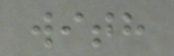with
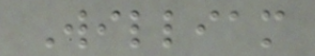William
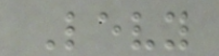Levy
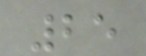25
